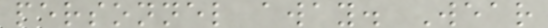personnel away. Wear
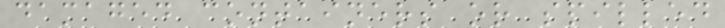damaged containers or spilled
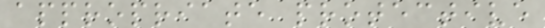appropriate protective
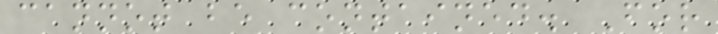cannot be contained. For
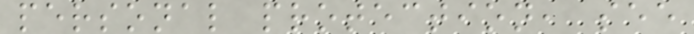personal protection, see
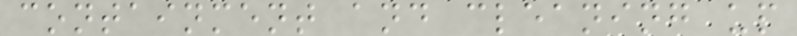containment and cleaning up
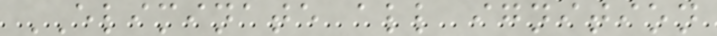ELIMINATE all ignition
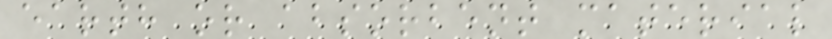earth or absorbent material
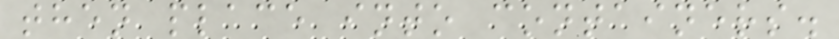then place into containers.
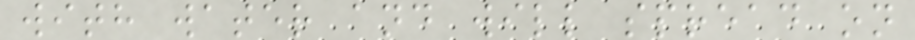with water and will spread on
